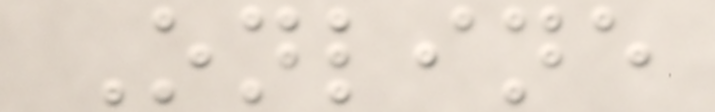Online
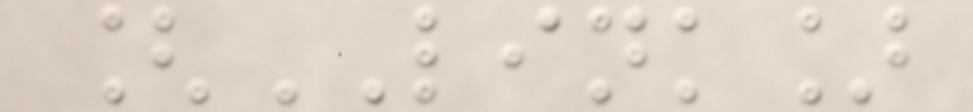[LINK]
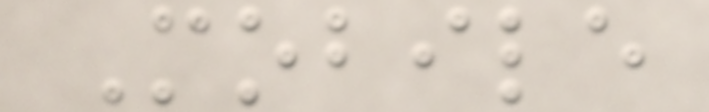Mobile
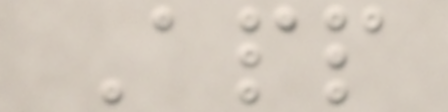App
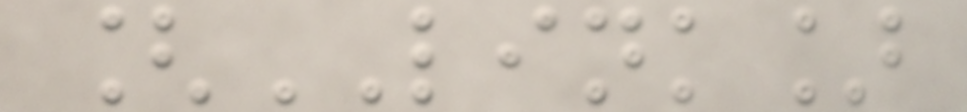[LINK]
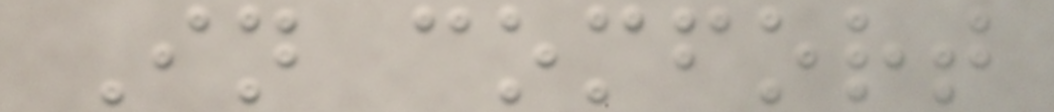In comfort
